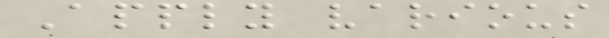Apply various
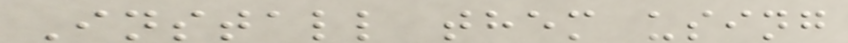Install them using
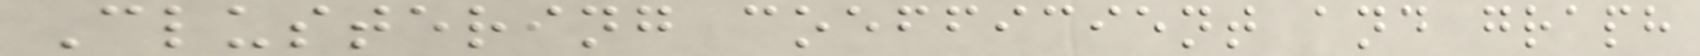Clustering coefficient and graph
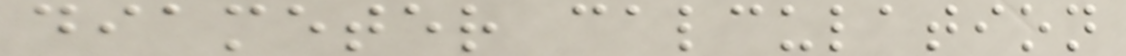diameter calculation
